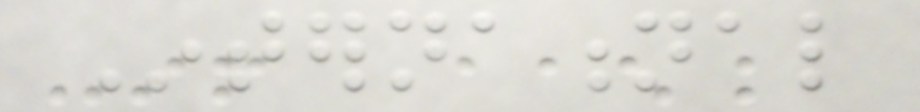International
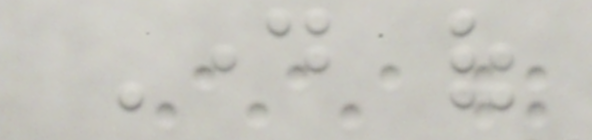Day of
